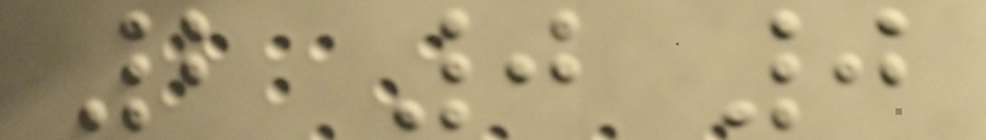2 0 0
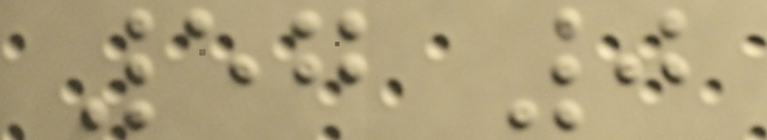57 0
